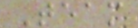Team
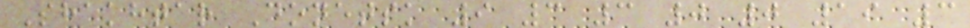Shakhtar Donetsk 9 3 3 0 0 19 3
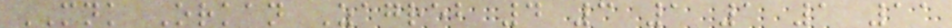MNK Orkan Zagreb 4 3 1 1 1 11
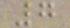7
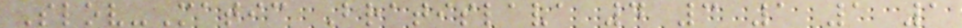Slov-Matic Bratislava 4 3 1 1 1
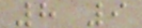8 9
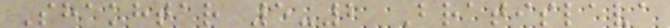Shakhtar 5-2 Bratislava
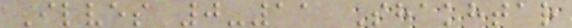Ilves 0-11 Shakhtar
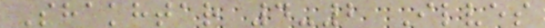Shakhtar 4-2 Ilves
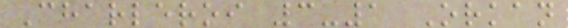Charleroi 3-1 Orkan
